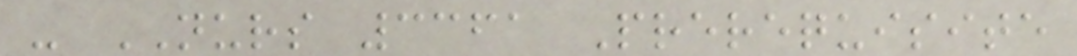- NURS 3361 Prerequisite
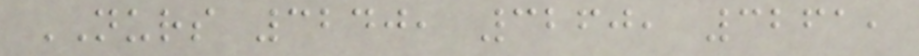NURS 3240, 3260, 3261,
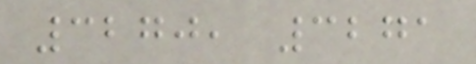3270, 3271
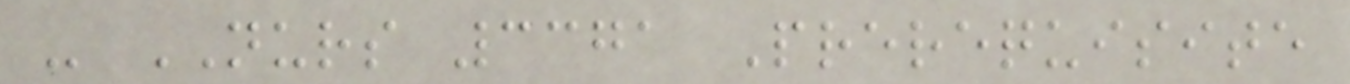- NURS 3371 Prerequisite
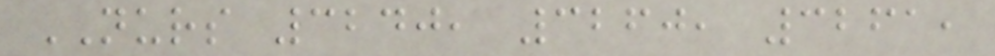NURS 3240, 3260, 3261,
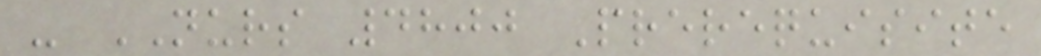- NURS 4800 Prerequisite
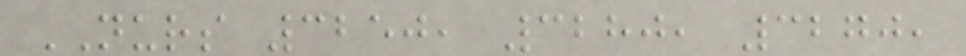NURS 3250, 3280, 3270,
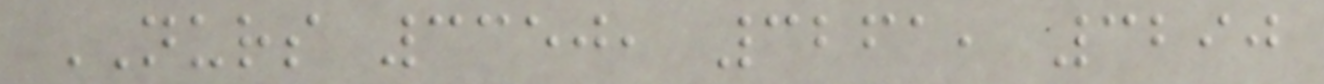NURS 3350, 3261, 3290
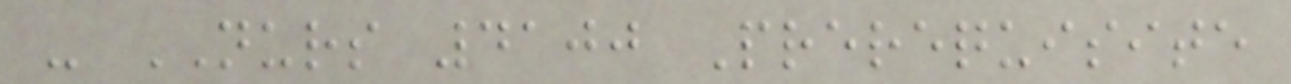- NURS 4100 Prerequisite
